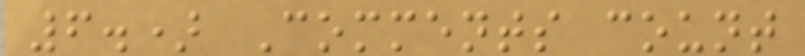6.) Comments count
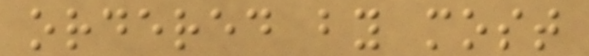ordered by most
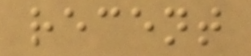recent
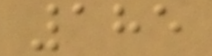185
